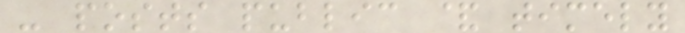- posts public & timely
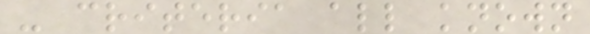- criteria all known
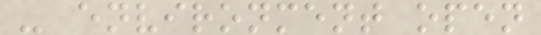- environment open
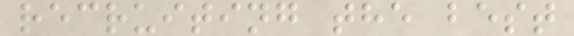recruiting the best
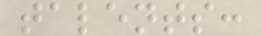talents:
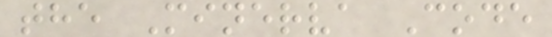the Minerva Code
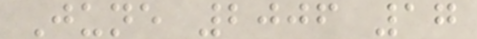June 2006 17
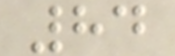84
